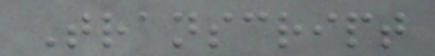Transcript
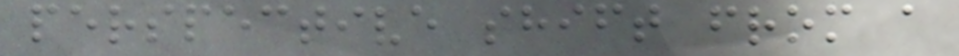perspective shift from a
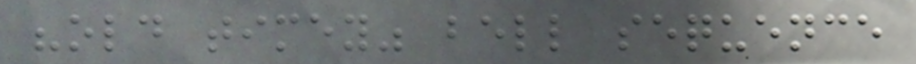"old timey" bell sequence
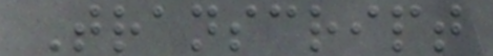Transcript
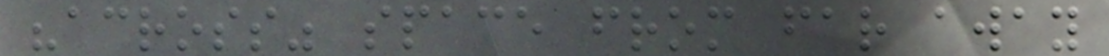"across" space from far away
